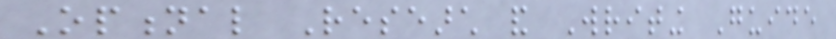Optional Research and Writing Guide
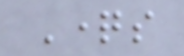Questions
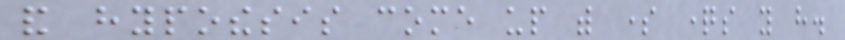and hypothesis come up with some questions you have.
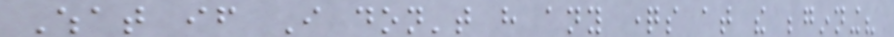What if I don't have any questions at the beginning?
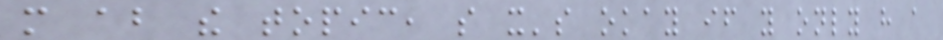more about the topic, so it's okay if you only have a
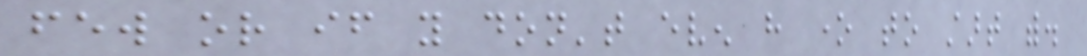few or if you don't even have one to start with.
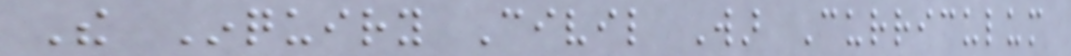The Inquiry Civil War Curriculum
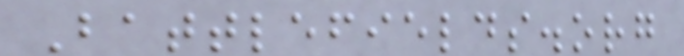Battlefields.org
